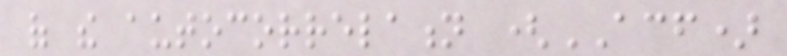of the autocorrelation (ACF)
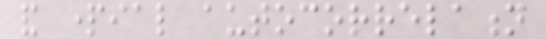and partial autocorrelation
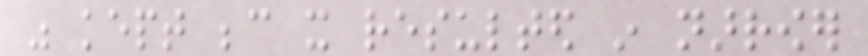was kept because it resulted in narrower
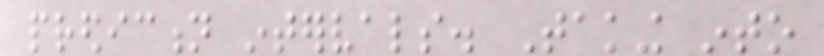prediction intervals. Taking into
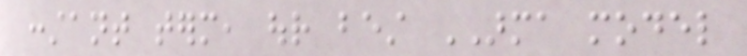constant term, our best ARMA model
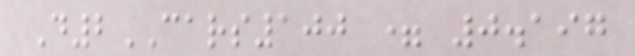D2CARS100 = 0.197
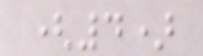(4)
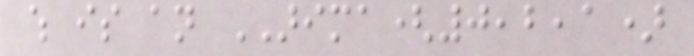which is an ARIMA(0,2,1)
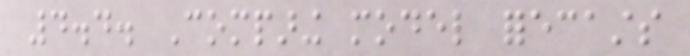4.4. Comparing model forecasts
